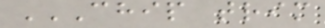CHIP TRIM
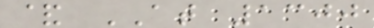& AT 1300
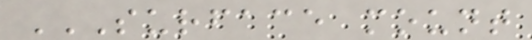SURFACE MOUNT
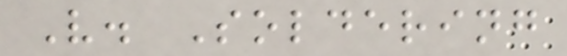V. Soldering
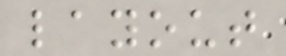layout
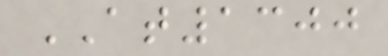AT1300
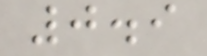0.9
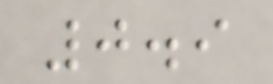0.9
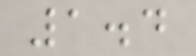1.4
